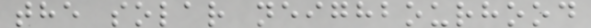the solar neighbourhood
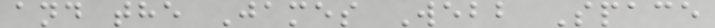and the James Webb Space
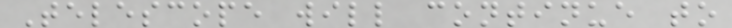Telescope will continue to
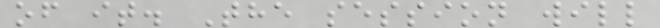of it. The session will
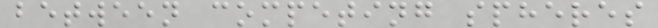between competing spheres
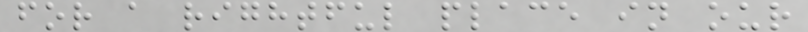for a rightful place in our
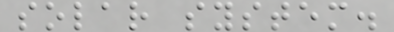solar system.
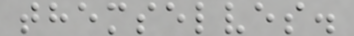themselves.
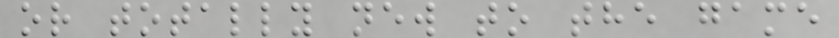or totally new to the game
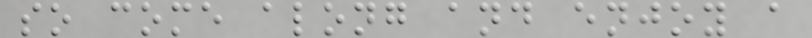so come along and enjoy a
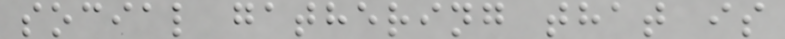social gathering that is
